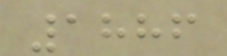1886
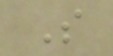S
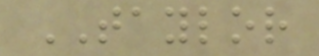TAYLOR
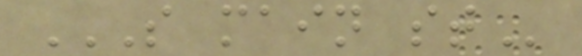S MAIN ST
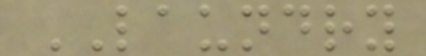LAUNDRY
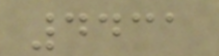4431
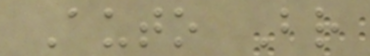Auto Br
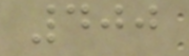400
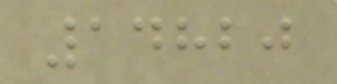14820
